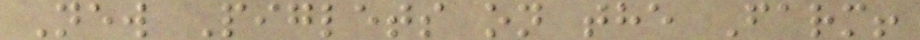New Piglets on the Farm!
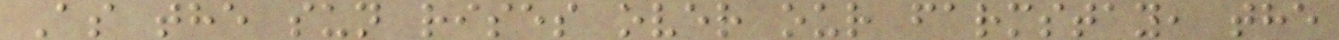As the sun rises over our farmstay, the
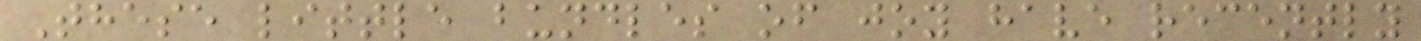These little bundles of joy have recently
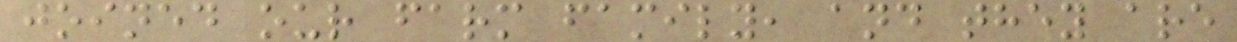joined our farm family, and they are
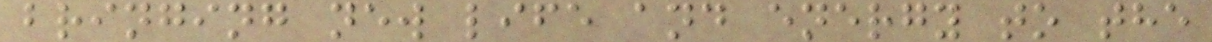bringing new life and energy to the
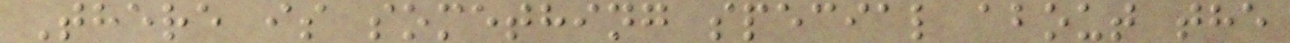There is something special about the
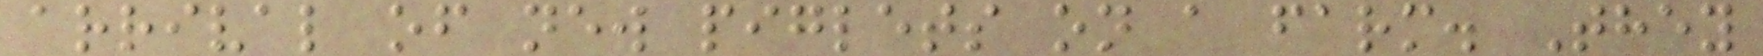arrival of new piglets on a farm. They
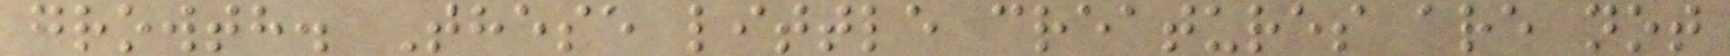growth. These little creatures are not
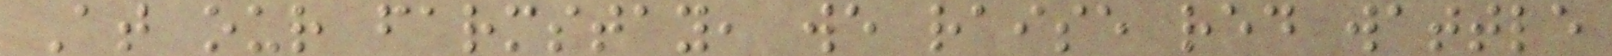At our farmstay, we raise red wattle
